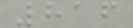816
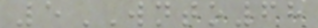5WNTO68
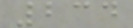234
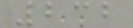232
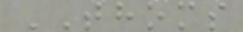THOMS
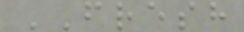FRESH
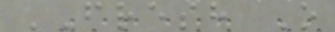FRESH O
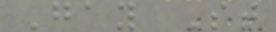Gay St
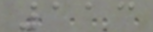113
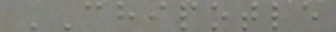CHIPOTLE
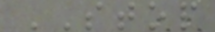STOP
